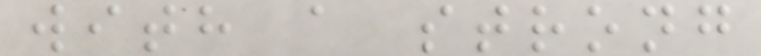with a strong
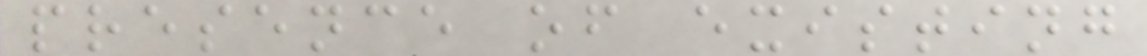presence of existing
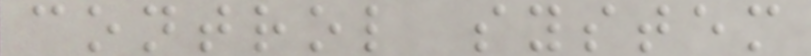control system
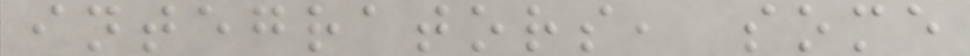integrators, some
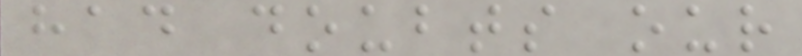had doubts our
